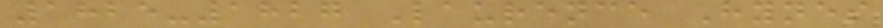1825-1827 Laurence Hynes
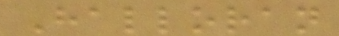Halloran
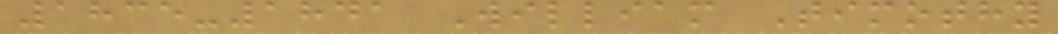1835-1841 William Timothy
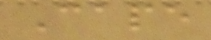Cape
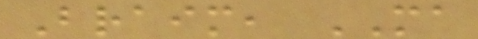Braim, MA
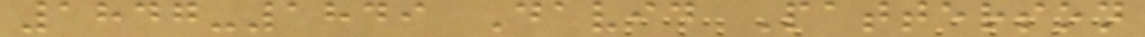1847-1849 David Patterson
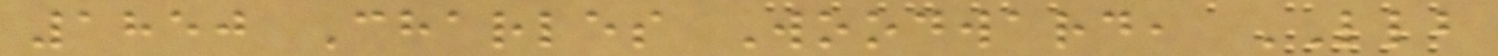1850 Charles Woodward, LLB
